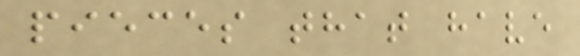pieces that have
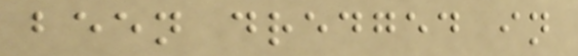been dredged in
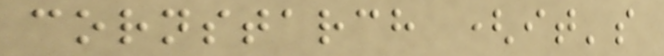cornstarch (it's
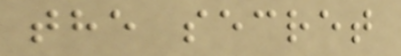the secret
